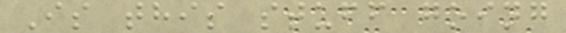Is this stuff going
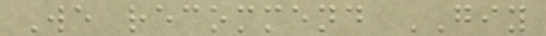We recommend GIY
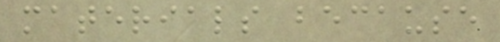materials because
